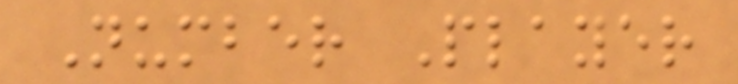Number Player
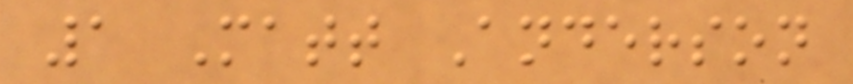1 Matt Anderson
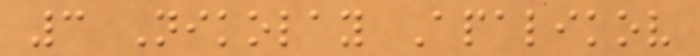3 Nikolay Apalikov
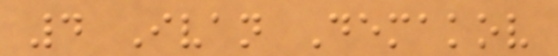4 Ivan Demakov
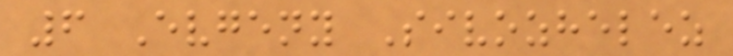6 Evgeny Sivozhelez
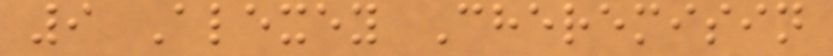9 Alexey Cheremisin
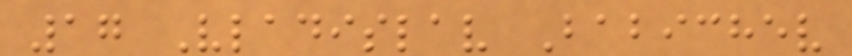17 Vladislav Babichev
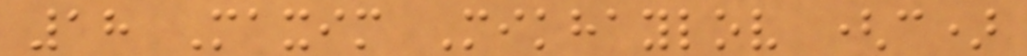18 Maxim Mikhaylov (c)
